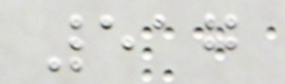517
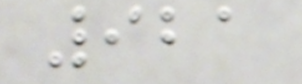921
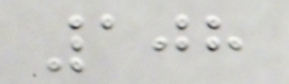108
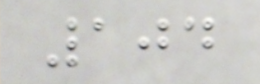104
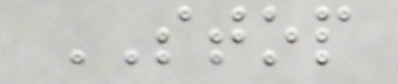STOP
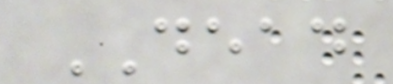DEAD
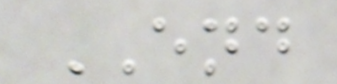END
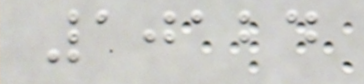10124
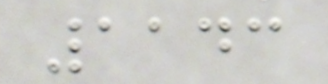1143
